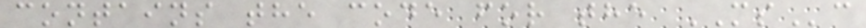contains the code for the MSc
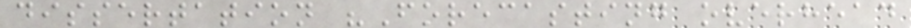dissertation "Forecasting overhead
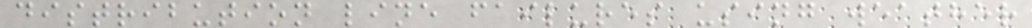distribution line failures using weather
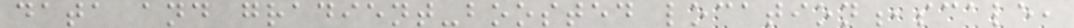data and gradient-boosted location,scale,
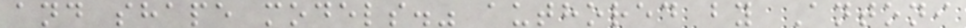and shape models." authored by Antoni
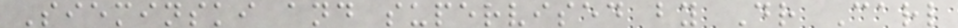Sieminski and supervised by Dr Carl
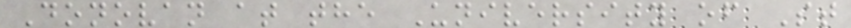Donovan at the University of St
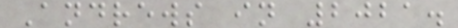Andrews in 2021.
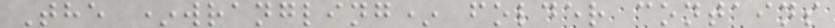The *wrangling* folder contains
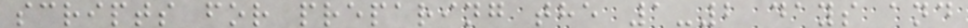scripts for preparing the 1-2 days and
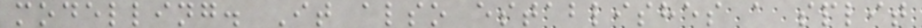modelling. It also establishes a split
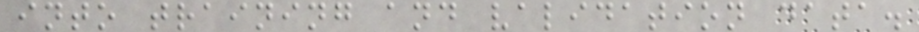into training and validation data.
